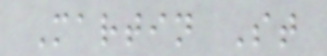Martin St
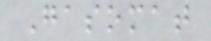Gasomat
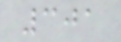301
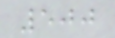500
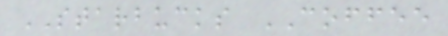STARBUCKS COFFEE
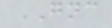GNC
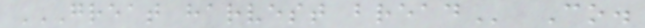GREAT HARVEST BREAD Co.
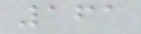161
